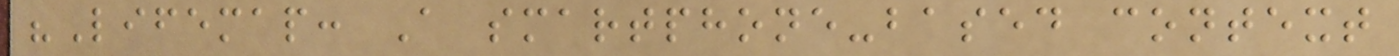"Lifemap: A smartphone-based context
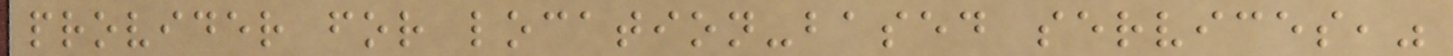provider for location-based services,"
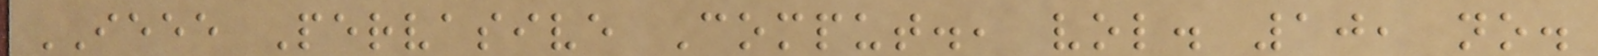IEEE Pervasive Comput., vol. 10, no.
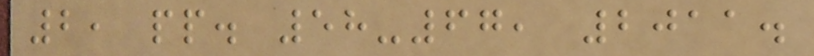2, pp. 58-67, 2011.
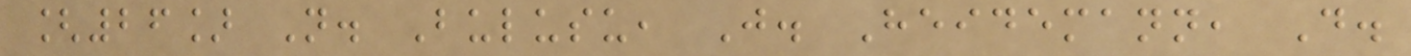[26] N. Bulusu, J. Heidemann, D.
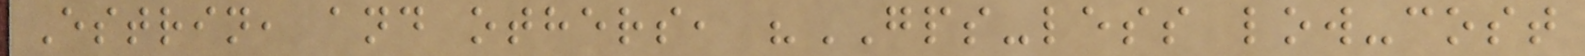Estrin, and others, "GPS-less low-cost
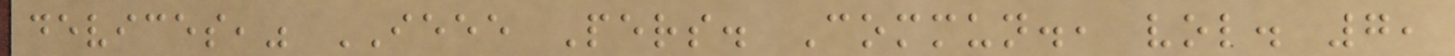devices," IEEE Pers. Commun., vol. 7,
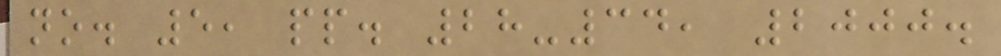no. 5, pp. 28-34, 2000.
